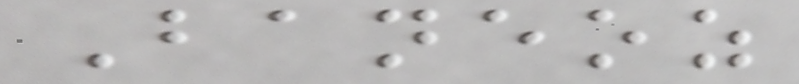Baneoz
